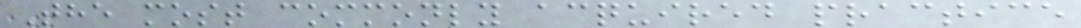The most commonly acquired practice
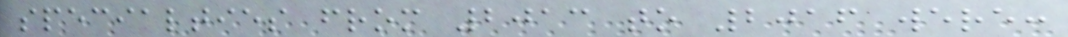specialties from 2013 to 2016 were:
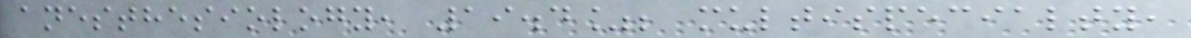anesthesiology, 19.4%; multispecialty,
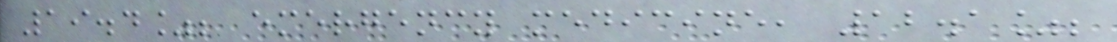19.4%; emergency medicine, 12.1%;
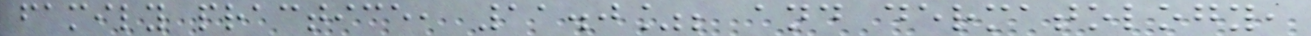family practice, 11.0%; and dermatology,
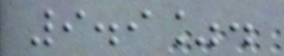9.9%.
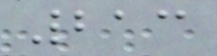213
